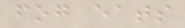fog eats
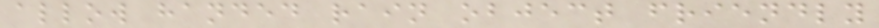allow handed rain object friendly
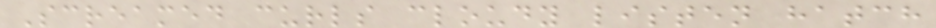Screamed curls cloudy listen hatch
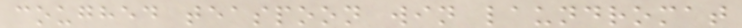coughed teaspoon win laundromat
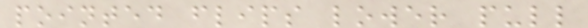pointed flips lower pull
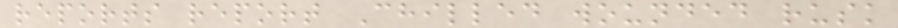reports report Chilled wounded rusk
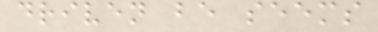driven be seems
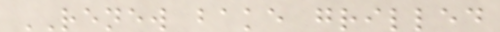RENEW bake grilled
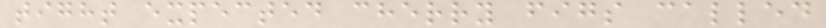tight expected cherry figs called
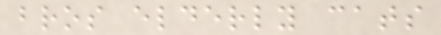bros elderly cats
